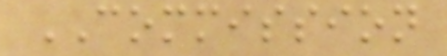COMMISSION
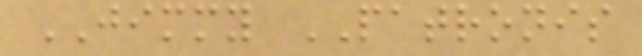JIMMY PATRONIS
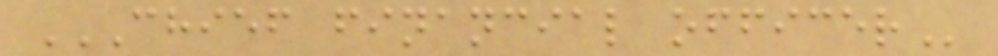CHIEF FINANCIAL OFFICER
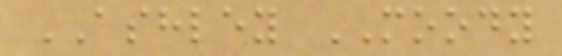ASHLEY MOODY
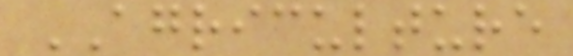AGRICULTURE
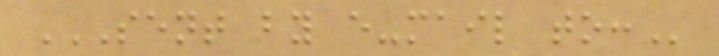SENT BY E-MAIL TO:
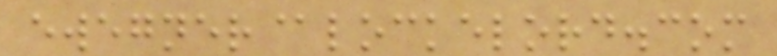ewegner@lockelord.com
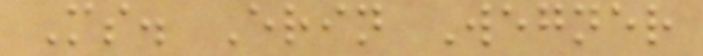Ms. Erin Wegner
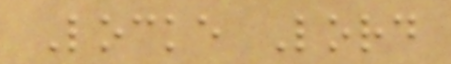Locke Lord
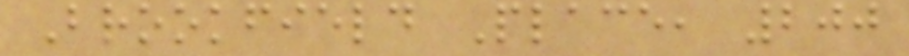Brookfield Place, 200
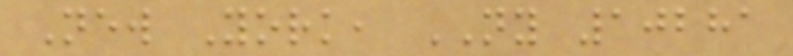New York, NY 10281
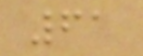61
